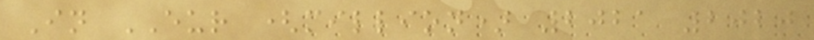In EUR (million) 2021 2020
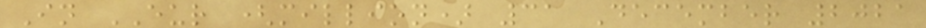In EUR (million) 31 December 2021
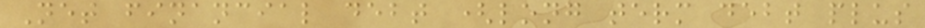Net financial debt (long term debt plus
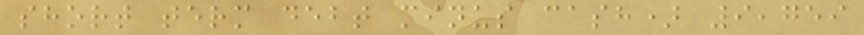short term debt minus cash) 9,759
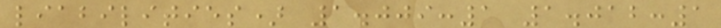liabilities) 1.009:1 1.012:1
